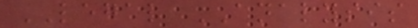LEGAL ANALYSIS
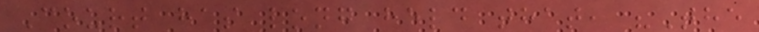Court has long held that, "The
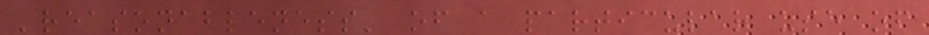'reasonableness' of a particular use of
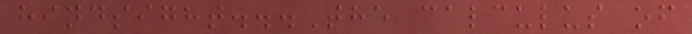hindsight...The calculus of
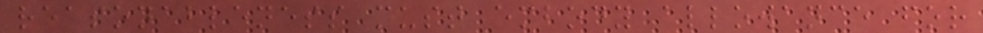reasonableness must embody allowance for
